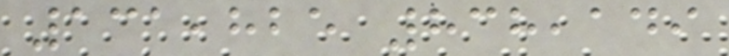131,825 838,149
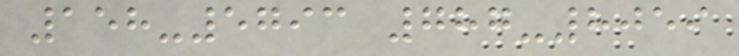158-5793 787-8059
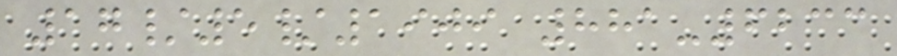17/5/1909 881-6233
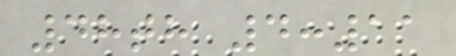48th 4:11
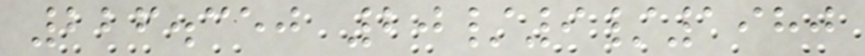226.350 20/9/1980
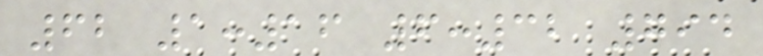62 1:16 6:32 794
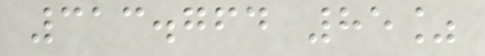313.764 85%
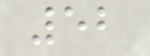52
